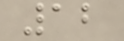12
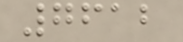7612
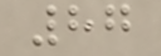87
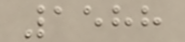1588
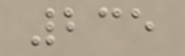235
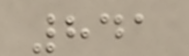841
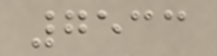7533
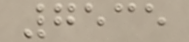7535
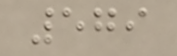579
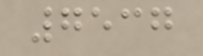7537
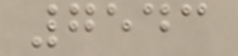7543
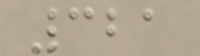321
